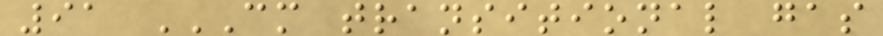91 CM TRANSITIONAL GAS
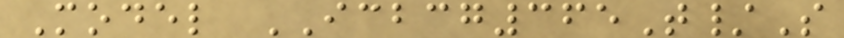Model ICBCG365T/S
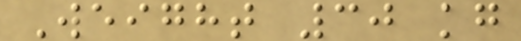Weight 30 kg
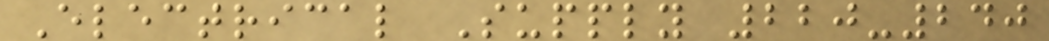Electrical Supply 220-240
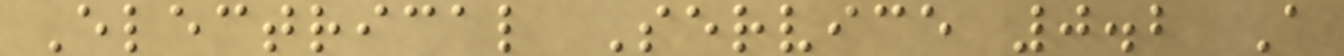Electrical Service 0.2 A
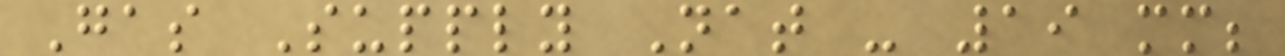Gas Supply Nat - 19 mm;
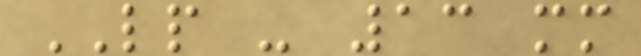LP - 13 mm
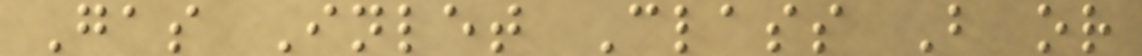Gas Inlet Class B or
